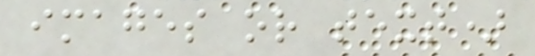images or text)
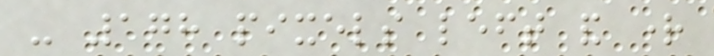- 178 pixels left and right
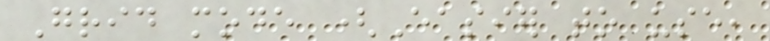Grid mode (Easier to use,
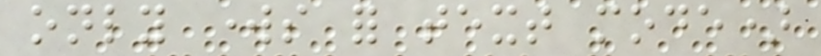only works for text mode)
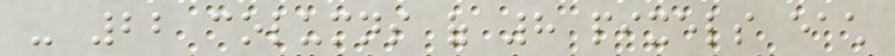- 22 columns of 8 pixels each
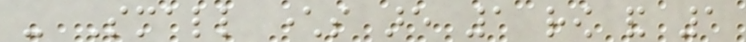- Small characters are 1 row and 1
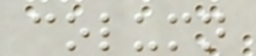column
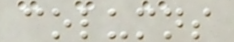columns
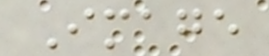Image
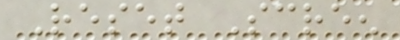Reset Screen
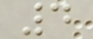4
